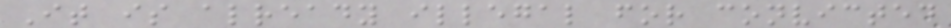It is already illegal for convicted
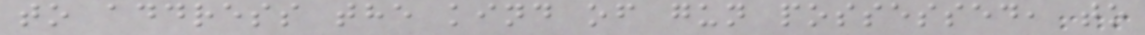to address the kind of gun possessed, to
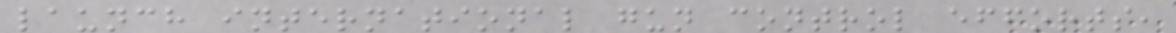launch international gun control efforts,
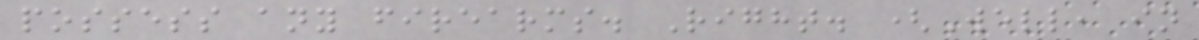possess any firearms. Right. (Well, in
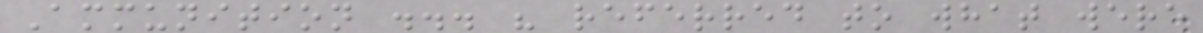Ammunition ... " referred to what were
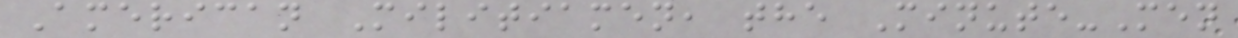American Militiamen, the Minute-Men
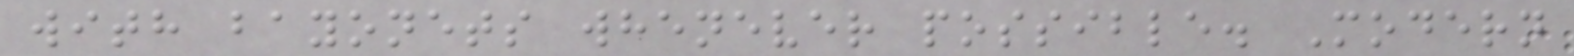with bayonets whenever possible. Modern
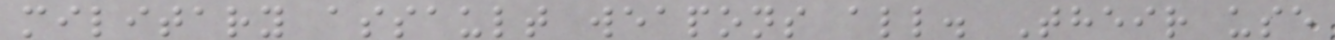military assault weapons all. Their use
